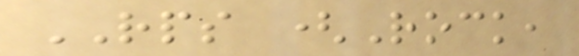RPS (Rock,
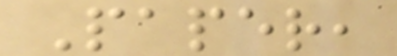Paper,
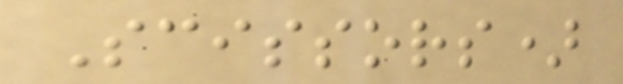Scissors)
